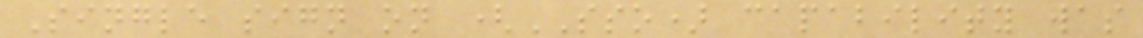Single sign on (SSO) capability was
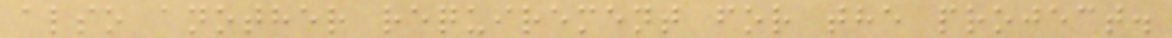also another requirement for the project.
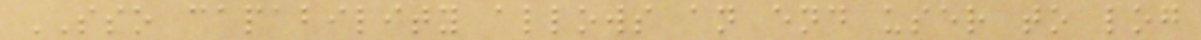SSO capability allows an end user to log
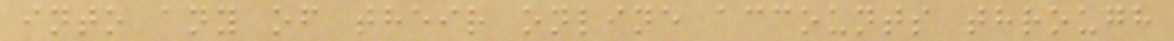into any of their online accounts through
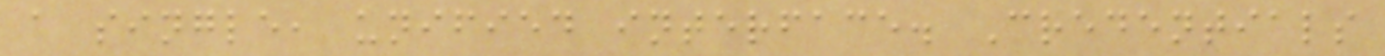a single, unified interface. Credentials
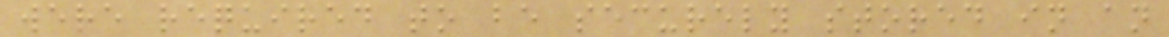were required to be securely stored in an
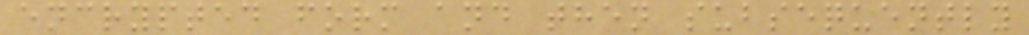encrypted form and then subsequently
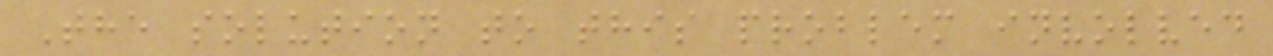The solution to this problem involved
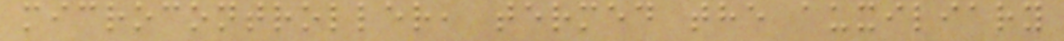microcontroller, termed the auxiliary
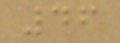46
